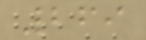269
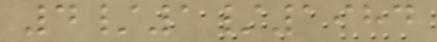4/1/1984
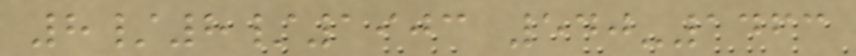8/8/1903 540-1463
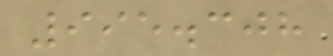995.308
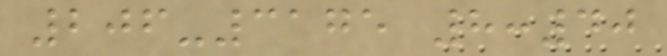206-3175 8:40
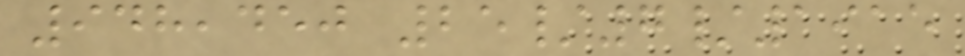948,450 25/7/1915
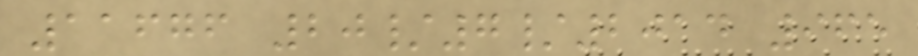11676 20/7/2014 965
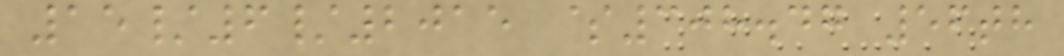15/6/2015 $308.47 56th
